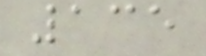135
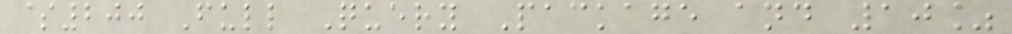$200 Full Query Package and 10%
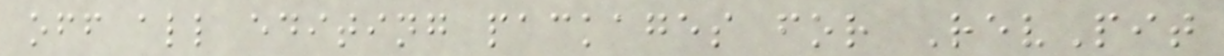off all editing packages for RevPit
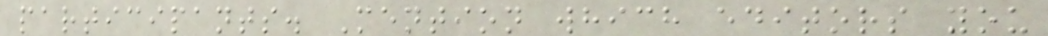participants. Mention which editors you
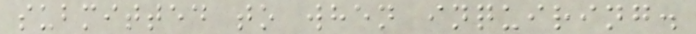submitted to when inquiring.
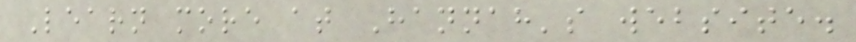Learn more at Hannah's website.
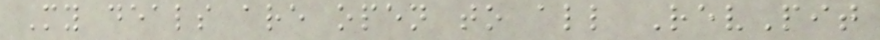My deals are open to all RevPit
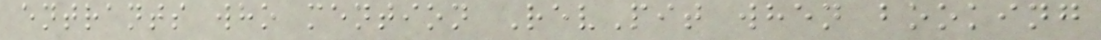entrants who mention RevPit when booking
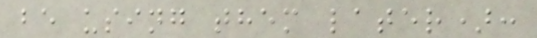be using them later):
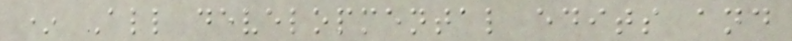* All developmental edits and
